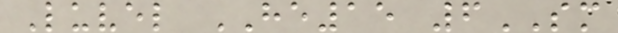Luvel HE15 6SM
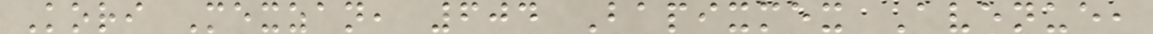Kori Mexzan, 604 Bapixmex Avenue,
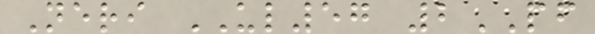Neri UL57 2PF
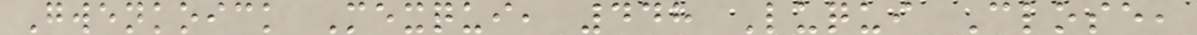Gwenkoick Mexqui, 448 Luqui Close,
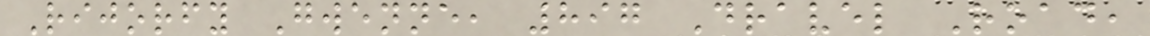Rijorfy Gwenne, 897 Dravel Road,
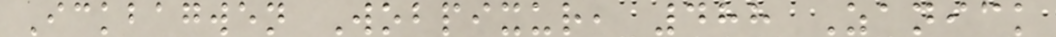Ickbagwen Wobpixur, 488 Zanick
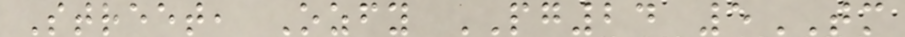Street, Ozfy PG24 5TM
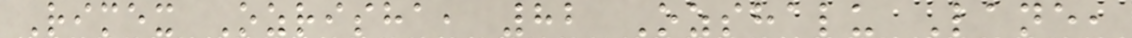Rimex Ozrisha, 82 Ozshalu Lane,
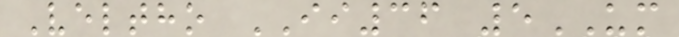Veltho II36 5UM
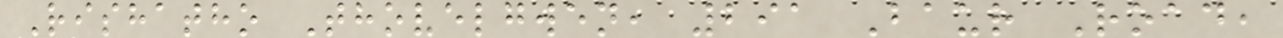Rishatho Thovelgwen, 291 Baur Road,
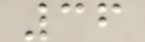36
